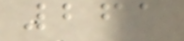261
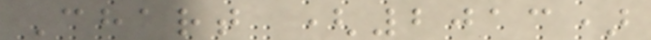Chart (2013)
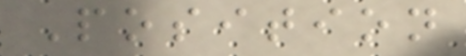Position
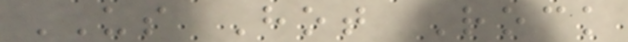US Hot Rock
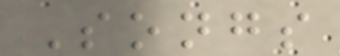Songs
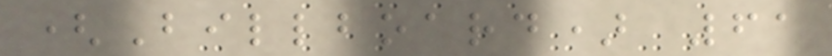(Billboard) 61
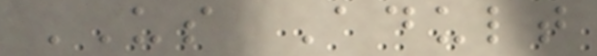US Adult
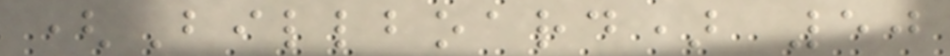(Billboard) 50
